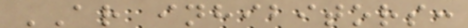AR inhibitors:
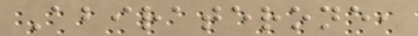Abiraterone,
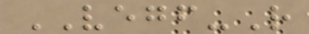VEGF-R
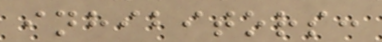inhibitors:
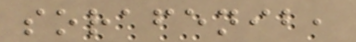sorafenib,
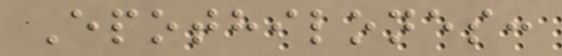Epothilones:
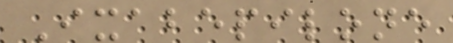Ixabepilone
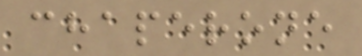chaperone
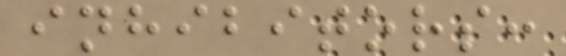inhibitors:
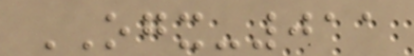OGX-011
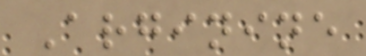Arginine
